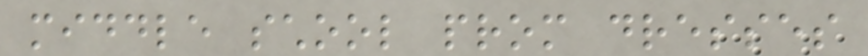middle school prom dresses
